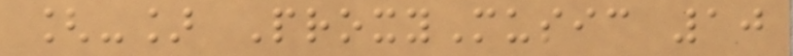[-] ProxyMusic 10
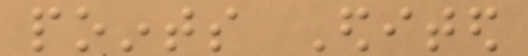points Edited
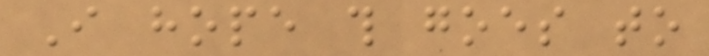I hope this goes to
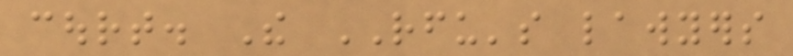court. The RFU's lawyers
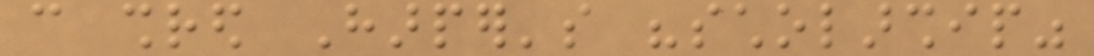can shred Harper's "scholarship"
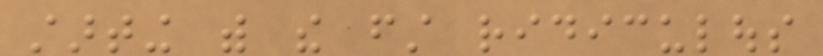starting with the first ridiculous
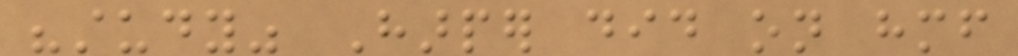"study" Harper did on himself
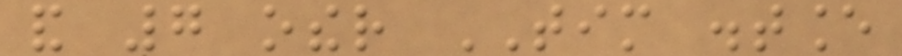and 7 other TIM distance
